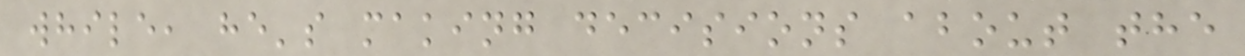while, he's making decisions about the
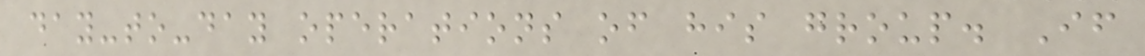day-to-day operations of his group. If
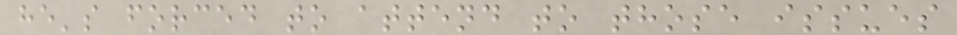he's forced to attend to those issues
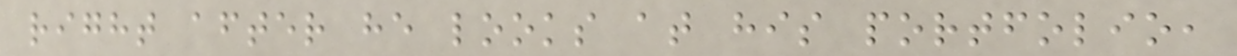right after he looks at his portfolio,
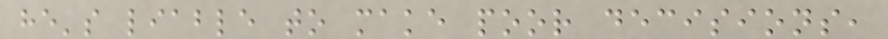he's liable to make poor decisions,
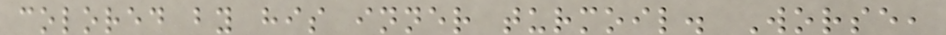colored by his inner turmoil. Worse,
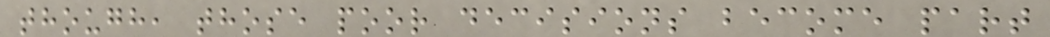though, those poor decisions become part
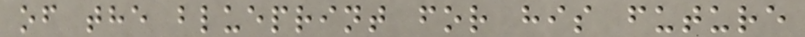of the blueprint for his future
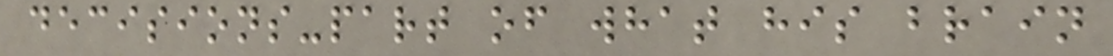decisions-part of what his brain
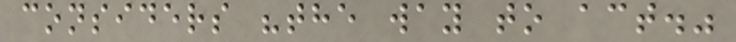considers "the way to act."
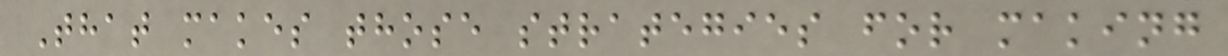That makes those strategies for making
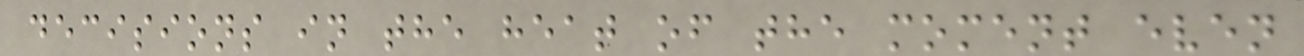decisions in the heat of the moment even
